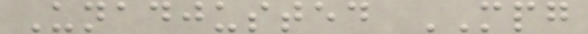Unadjusted MPG
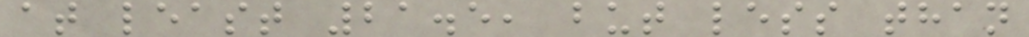at least 21.5, but less than
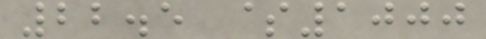22.5 $1000
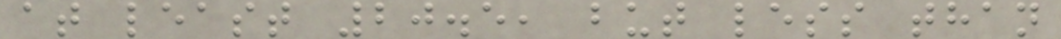at least 20.5, but less than
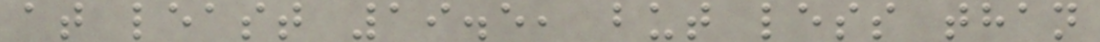at least 19.5, but less than
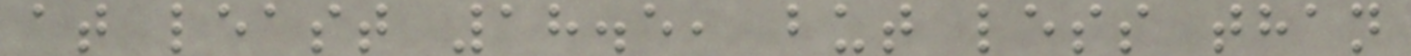at least 18.5, but less than
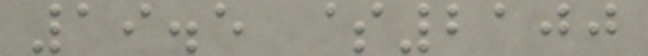19.5 $2100
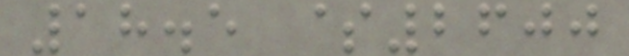18.5 $2600
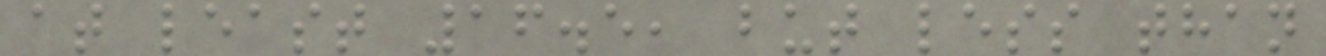at least 16.5, but less than
